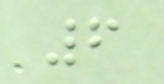6
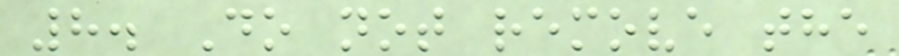8. Do not remove the
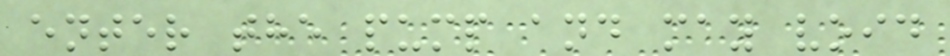enter the pump and may void
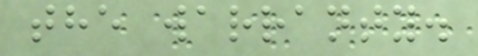the warranty.
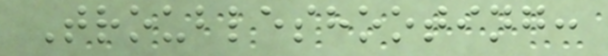Troubleshooting:
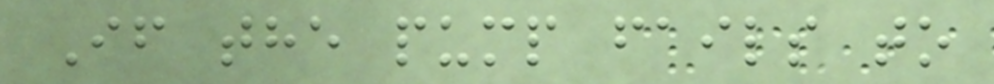If the pump fails to
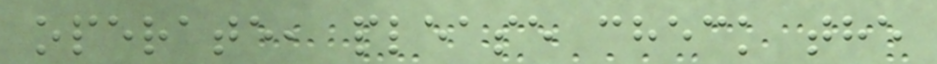operate, please check the
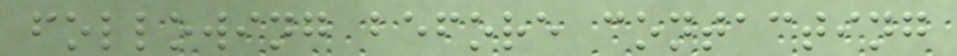following before contacting
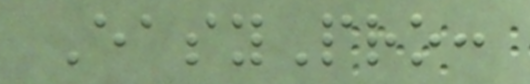EasyPro:
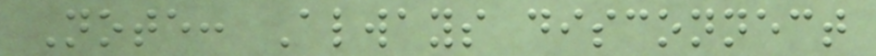Note: Always disconnect
